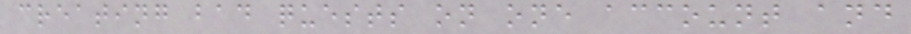creating bad quests on one account and
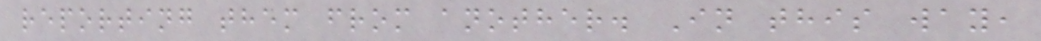reporting them from another. In this way,
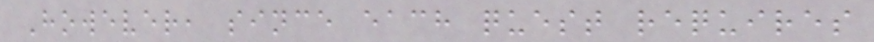However, since each quest requires
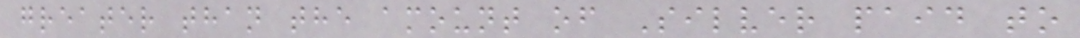greater than the amount of Silver paid to
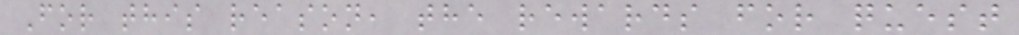For this reason, the rewards for quest
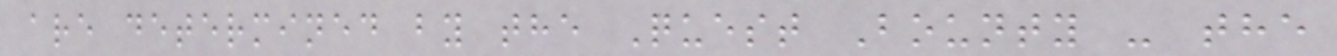are determined by the Quest Bounty - the
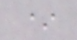*
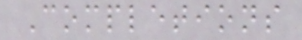Completions
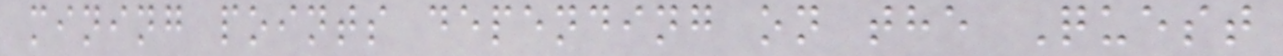mining points depending on the Quest
